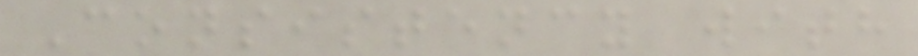Consistency with
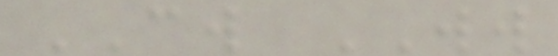CW WW
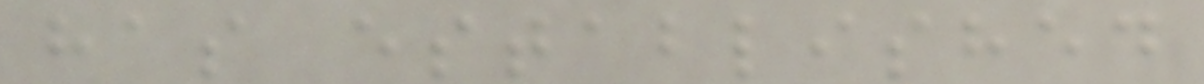has established
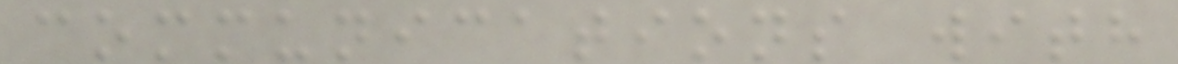communications with
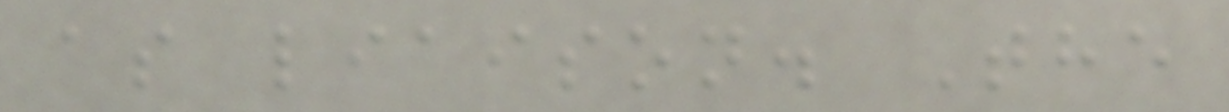as liaison. The
